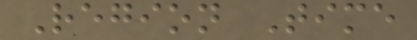Region Time
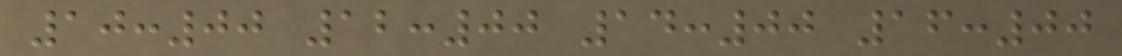10:00 12:00 14:00 16:00
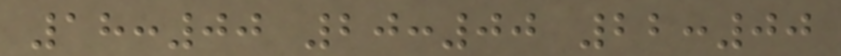18:00 20:00 22:00
